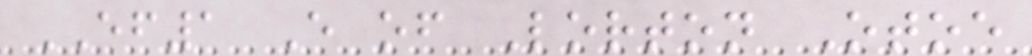EF1 E of Lorton Otoe
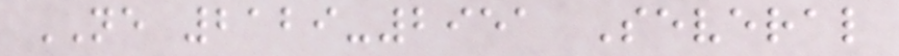NE 2129-2951 Several
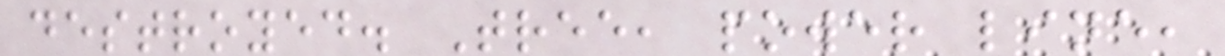destroyed. Tree, power line,
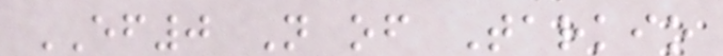EF0 N of Tarkio
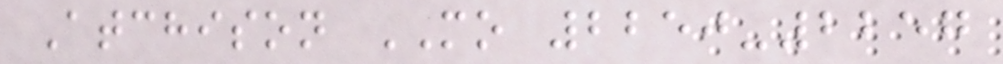Atchison MO 2250-2257
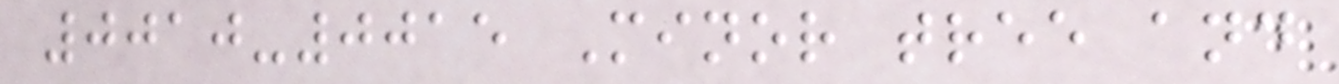0010-0015 Minor tree and
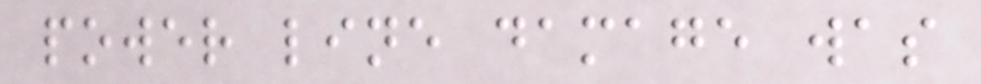power line damage was
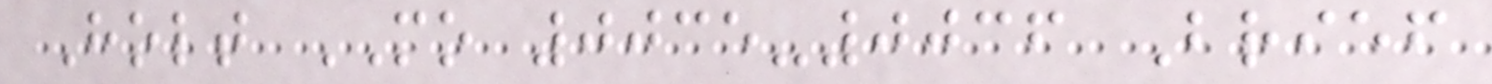Holt MO 0035-0036 Brief
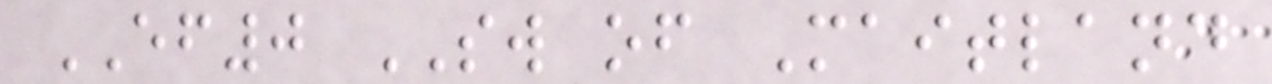EF0 SW of Maitland
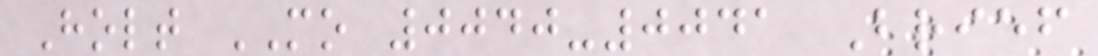Holt MO 0040-0041 Brief
